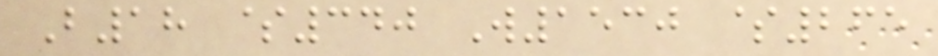B18 $340 W1530 $265
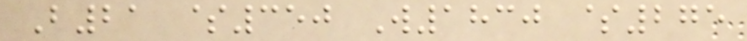B21 $350 W1830 $275
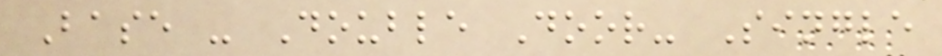Base - Double Door- Single
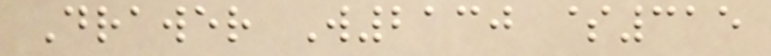Drawer W2130 $315
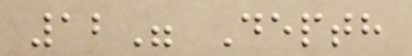12" Depth
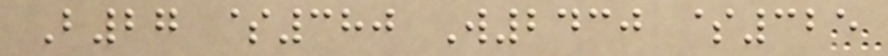B27 $380 W2430 $325
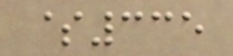$335
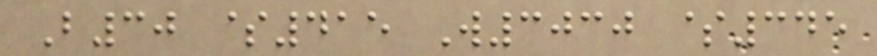B30 $415 W3030 $345
